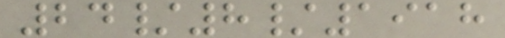24/8/1918
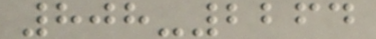808-2264
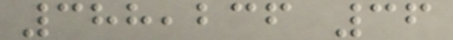388,236 36
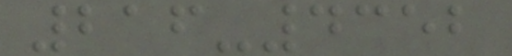216-4352
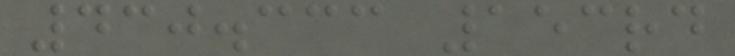430.333 153rd
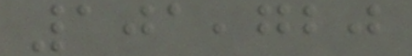101,720
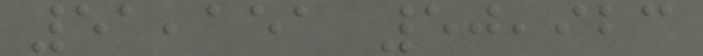51,151 50,923
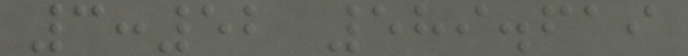3:52 589.619
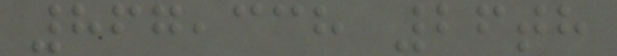867,338 26th
